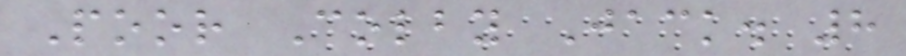Poor Colby Jack. 8
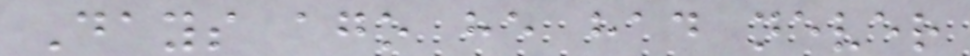Days ago he had never
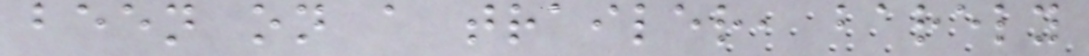been on a trailer, barely
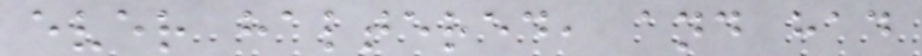ever haltered, and had
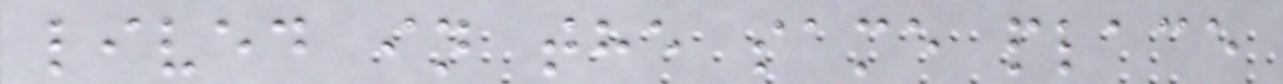lived in the same place
